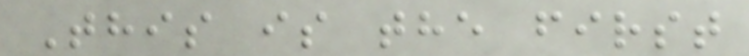This is the first
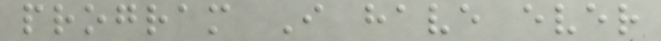program I have ever
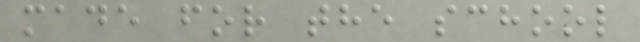made for the school
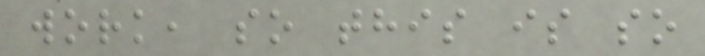work, so this is so
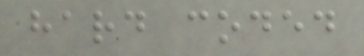hard coded
